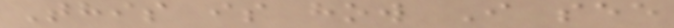This is how I see
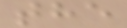the
